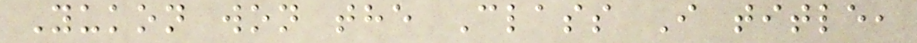Yukon won the Class I title,
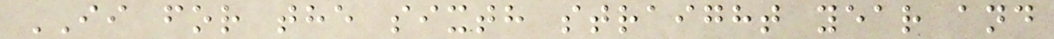II for the sixth straight year and
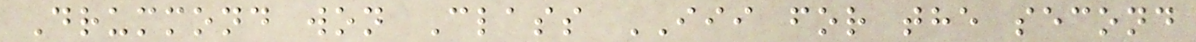Drummond won Class III for the second
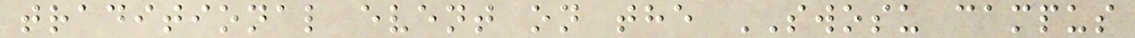traditional event on the SWOSU campus
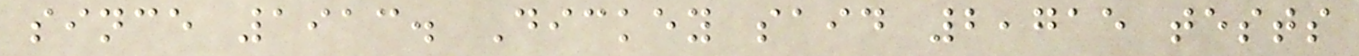since 1913. Dickey said 2,715 tests
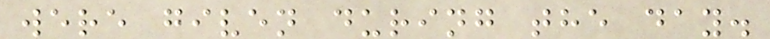were given during the day.
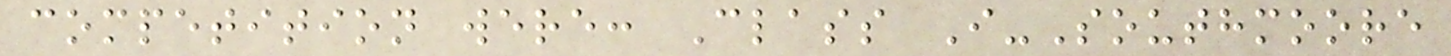competition were: Class I-Southmoore
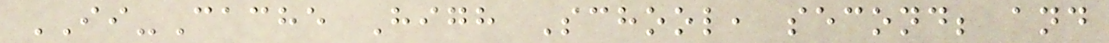II-Cache High School, second; and
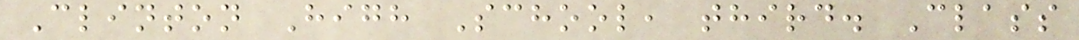Clinton High School, third. Class
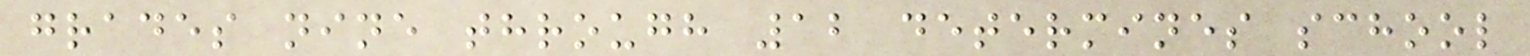grades nine through 12 determines school
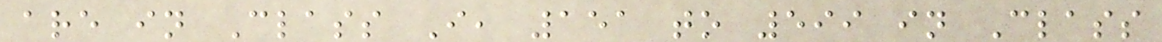are in Class I, 151 to 599 in Class
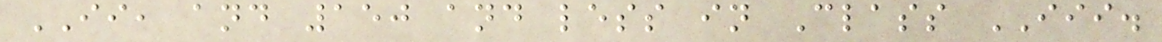II, and 150 and less in Class III.
